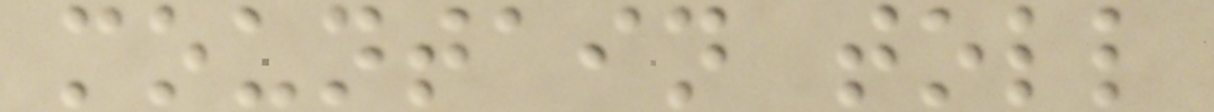mountain toll
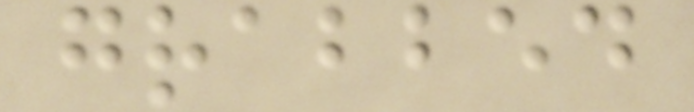grabbed
